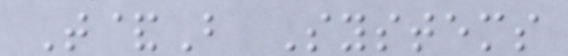T&B Systems
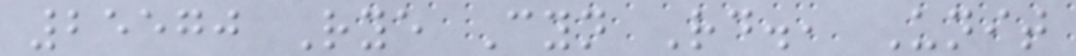25570 Rye Cyn Rd., Unit
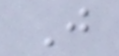J
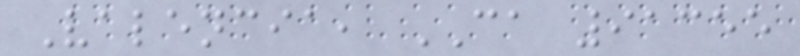Valencia, CA 91355
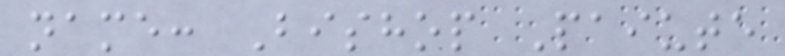name: Bishop Paiute
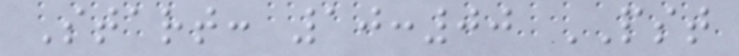Start: 10:00 PST
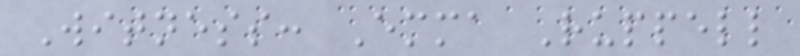Witness: Emma Ruppell
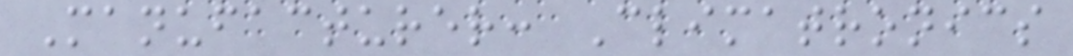Manufacturer: Climatronics
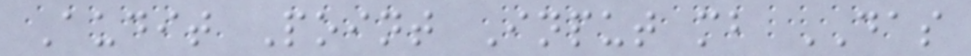Audit Point Input mb DAS
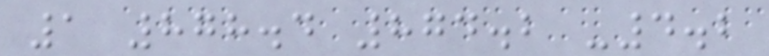1 878.4 874.2 -4.2
